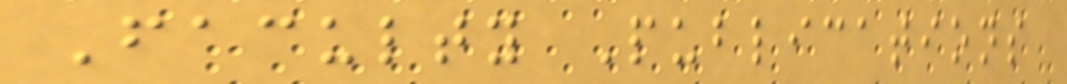Faculty Publications
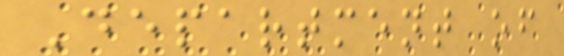Department of
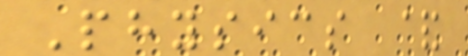Physics &
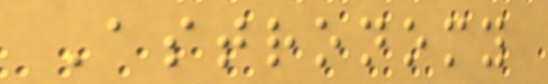Astronomy
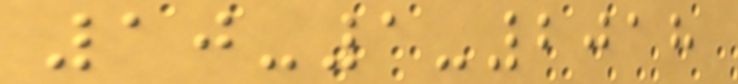10-1-2018
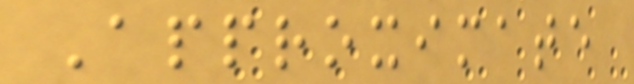Approximate
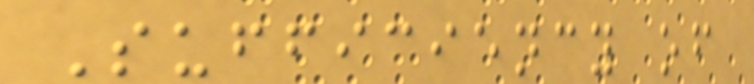Sufficiency of
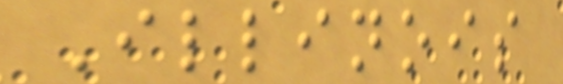Illinois
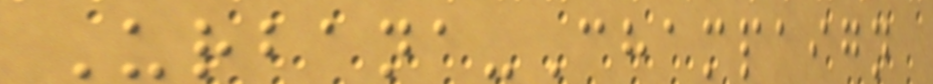Urbana-Champaign
